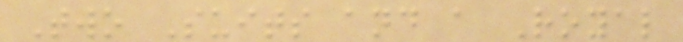Two Suits and a Royal
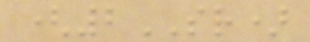(2SR)
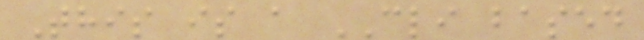This is a CLI based
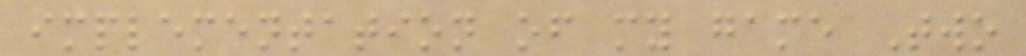implementation of my game Two
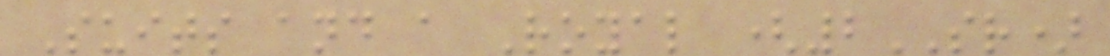Suits and a Royal (2SR)
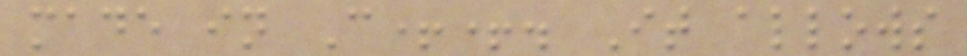made in C++. It allows
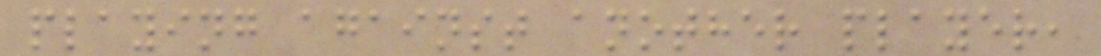playing against another player,
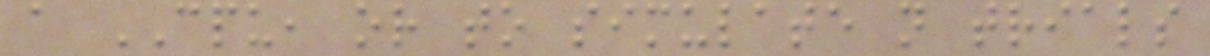a CPU, or to simulate n trials
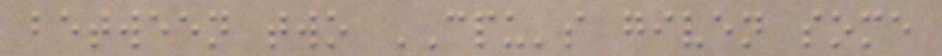between two CPU's given some
